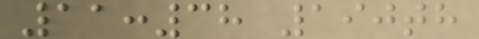11:38 190th
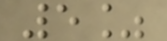5%
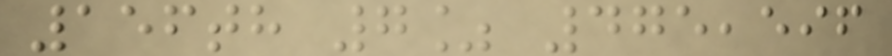156th 7% 475,596
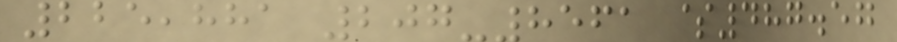225,881 207-8561 $487.57
